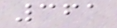361
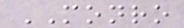MONRO
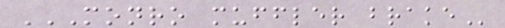MONRO MUFFLER BRAKE
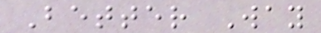Better Way
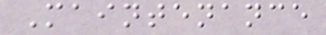Maintenance
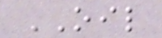OIL
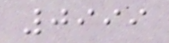0999
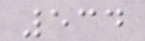534
